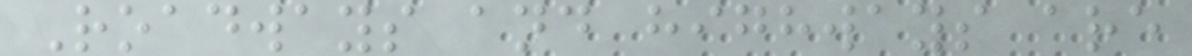Roadways and highways are
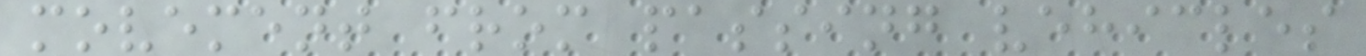movement from passing vehicles
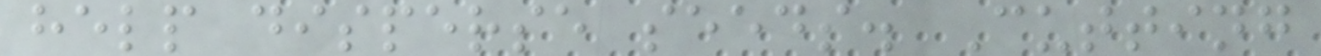help disperse seeds. Cutting
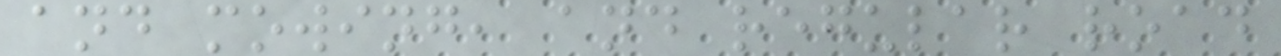and mowing, and regular road
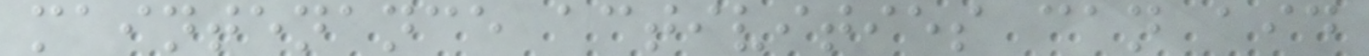maintenance activities can aid
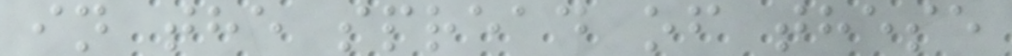in the spread of these
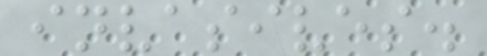invasives.
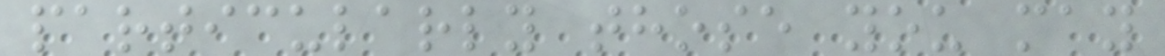particularly those you may
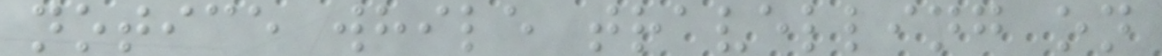notice while travelling on
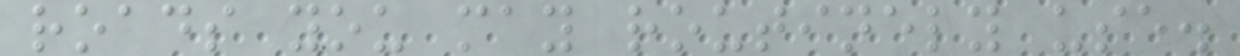roads you may routinely use.
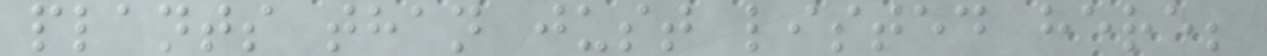plants than just listed here;
